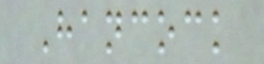Hancock
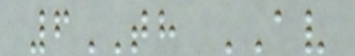6TH AV
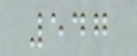547
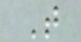T
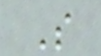S
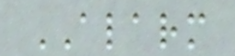ALARM
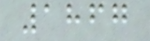1867
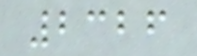2326
